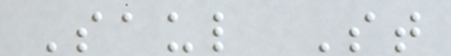Saul St
